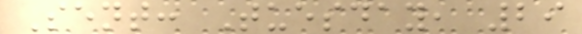Sent: Tuesday, 29
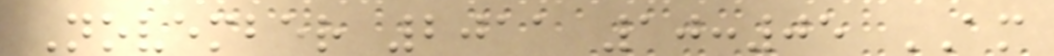November 2011 10:05 AM
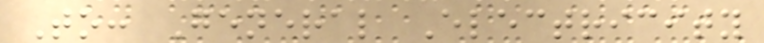To: General Electricity
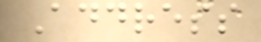Address
